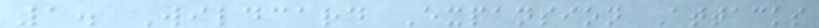1. Wildcard Expansion Attacks
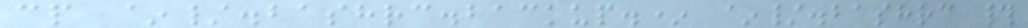cp ~/.bashrc.backup.* ~/.bashrc #
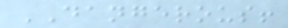DANGEROUS!
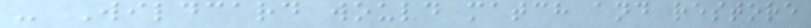- Wildcard would match and restore
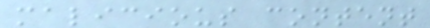malicious content
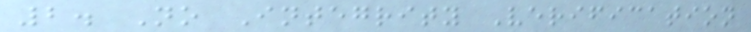2. No Integrity Verification
